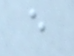e
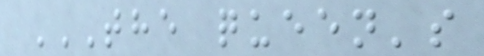THE QUEEN'S
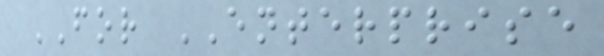FOR ENTERPRISE
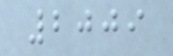2009
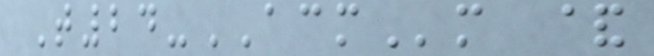T24-ACMm &
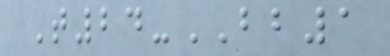T24-BB1
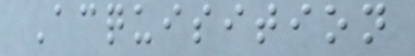Acquisition
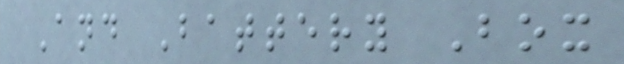And Battery Box
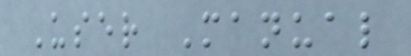User Manual
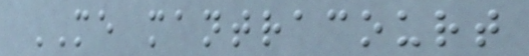ME mantracourt
